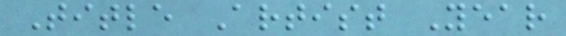Title Artist Year
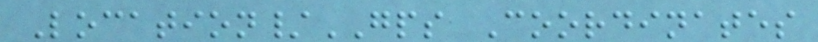Location/GPS Coordinates
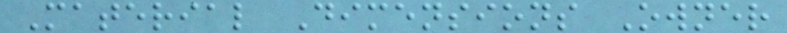Material Dimensions Owner
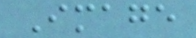Image
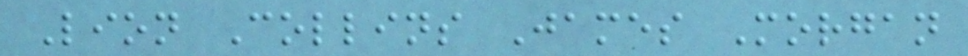Lion Collins James Morgan
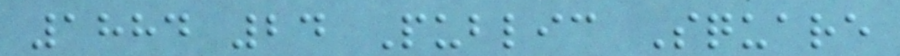1884 24 Public Square
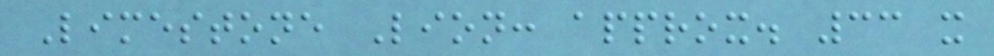Limestone Lion: approx. 33 x
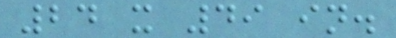24 x 49 in.
